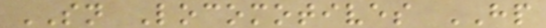SN Locomotives HP
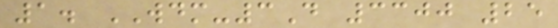1. WDM-3D 3300 25
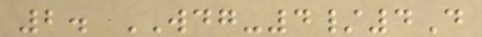2. WDG-4/4D
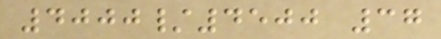4000/4500 37
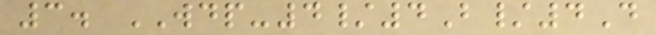3. WDP-4/4B/4D
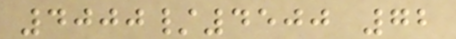4000/4500 72
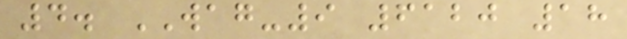4. WAG-9 6120 18
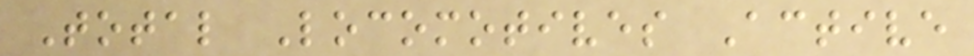Total Locomotives Active
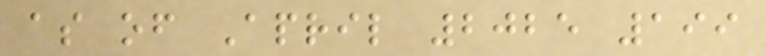as of April 2025 199
